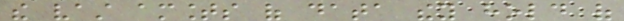the vast amounts of data they hold of
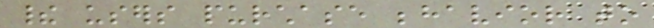their users purchase behavior to
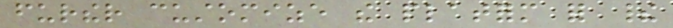further customize the platform for their
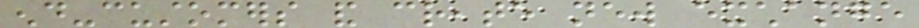end-customers and create new exchange
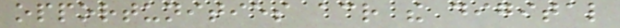opportunities across the digital
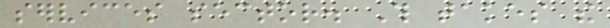services sector. This takes the
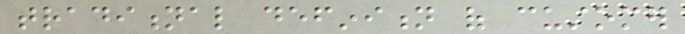traditional definition of customer
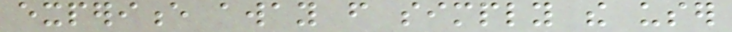experience away from simply the user
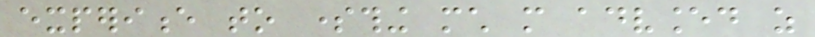experience to something much more advanced as
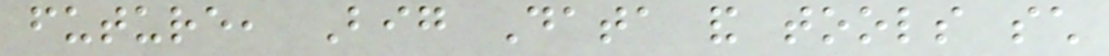future, Big Data and tools such
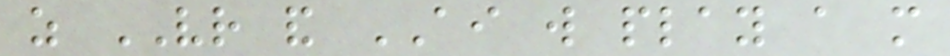as VR and AI will play a more
